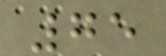75
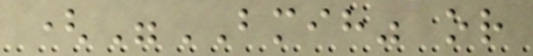("BMIH" or
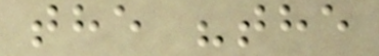the "the
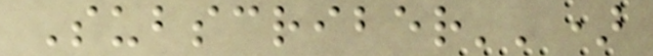Subscriber'')
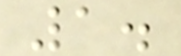1.
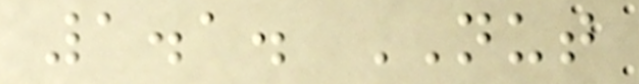1.1. NUT
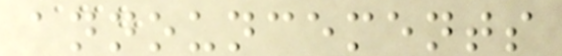announcements
